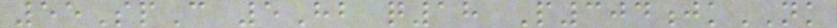55SpC 5Hb q18 P304jkNK
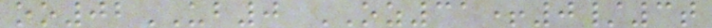oo02UB0 OZ31+0/3t
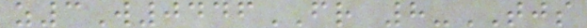z3W0446FR 8-TJS
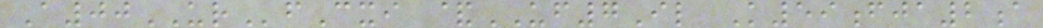A00URfCxi &UF7Il K59fja2a
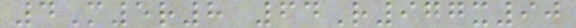4M5r8 64R977x90
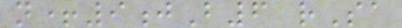n+9jB6 rSa
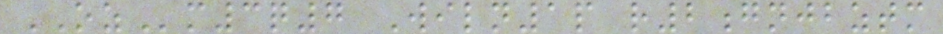OZm3q7 Wiln1p r2gnjbztm
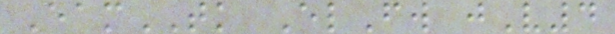EamTK ElFw jV4
